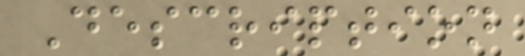Description
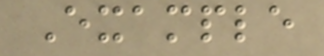Example
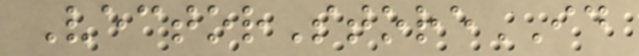VectorStoreID
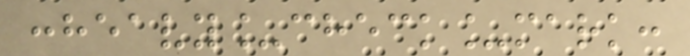:heavy_check_mark:
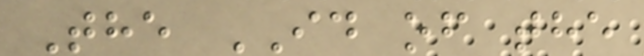The ID of the
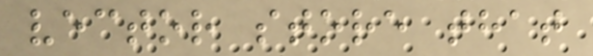vector store that
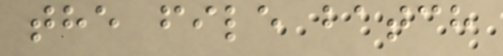the file batch
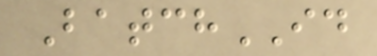BatchID
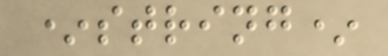*string*
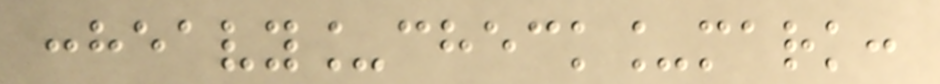:heavy_check_mark:
